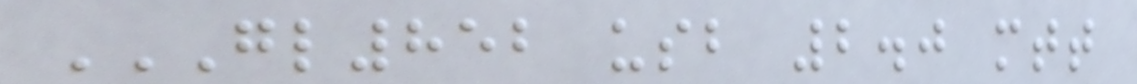GL852 USB 2.0 MTT
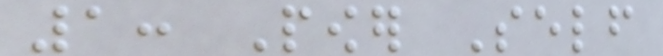1: Power Self
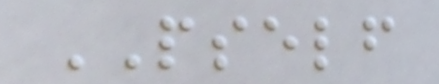PSELF
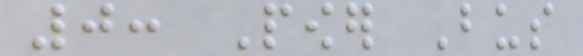0: Power Bus
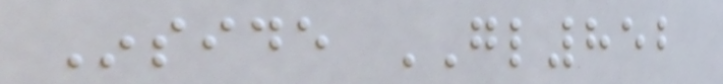Inside GL852
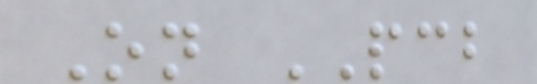On PCB
